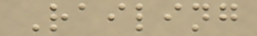Railing
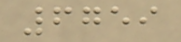6759
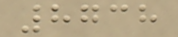8738
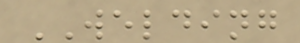WELDING
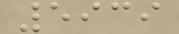5939
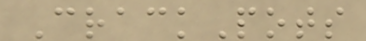CrackPots
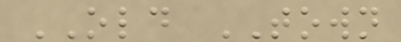OLD TOWN
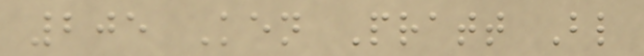205 Ken Pratt Bl
